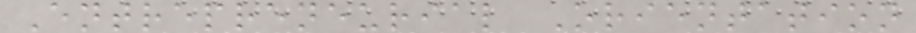Entrepreneurial Orientation
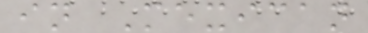in Mexican
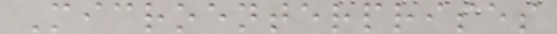Microenterprises
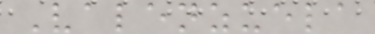Valenzuela
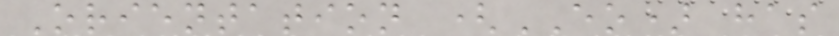Orientation (EO) has
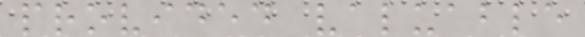provided valuable
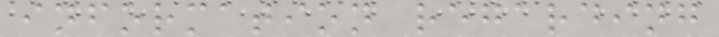information regarding
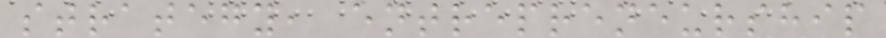strategy, entrepreneurship
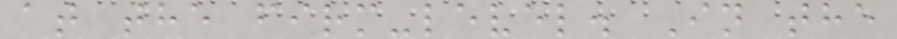at the firm-level. In the
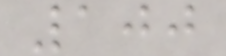100
